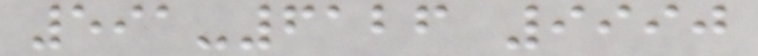591-6126 9990
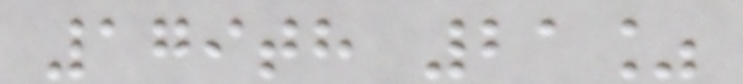179th 21%
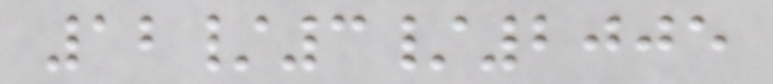12/3/2005
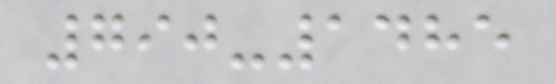790-1485
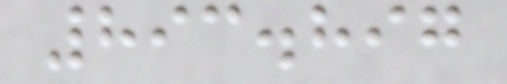893.897
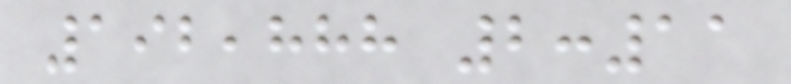192,888 2:11
